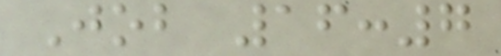Job 16:7
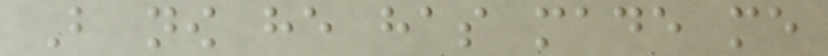But now he has made me
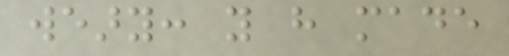weary: you have made
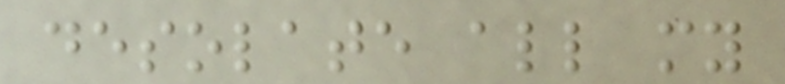desolate all my
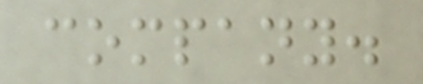company.
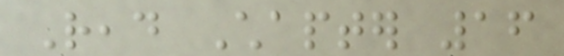Read Chapter 16
